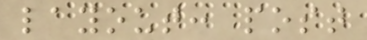layout: post
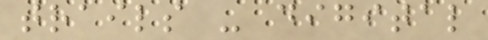trails - digital
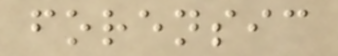forensic
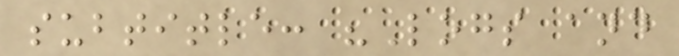subtitle: "Logs and
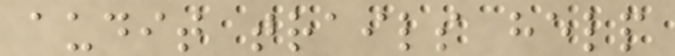audit trails help
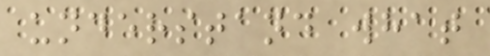understand what
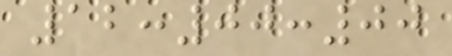12:00:00
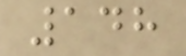148
